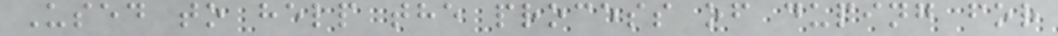Used to help the process of duping for
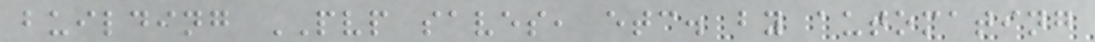building PVP saves, etc. by automating
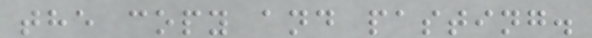the copy and pasting.
